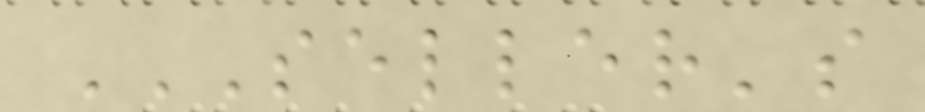SELLER'S
